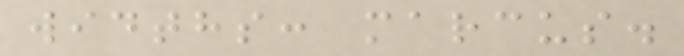widths: marcus.
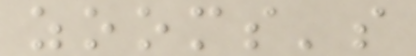zooms's
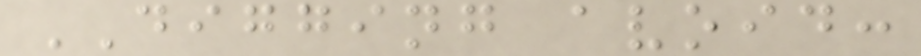DIGGING avoid:
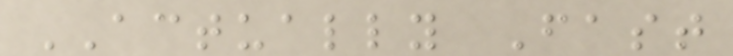ACTUALLY Fast
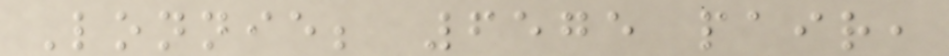Lonnie; 6575 pair,
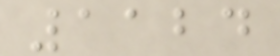1124
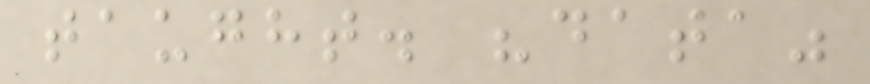taught. "data"
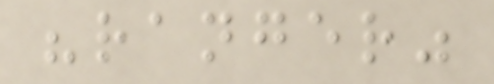"ranger"
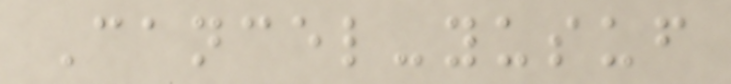Cancel-yusuf
